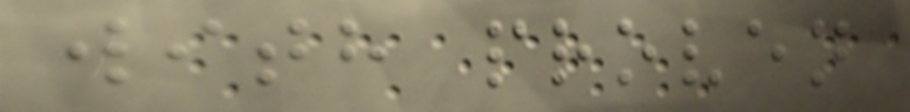with proven
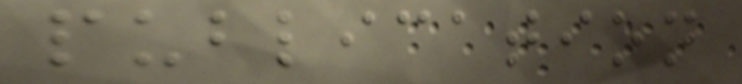publication
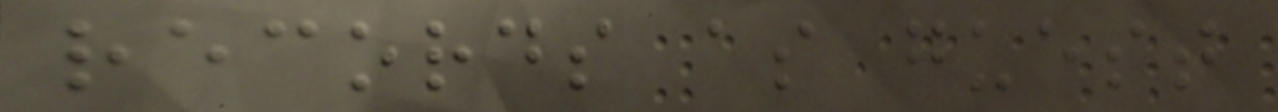records as guest
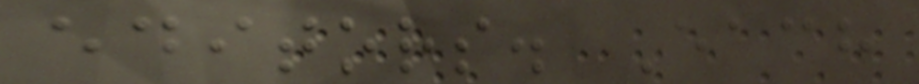editors. Each
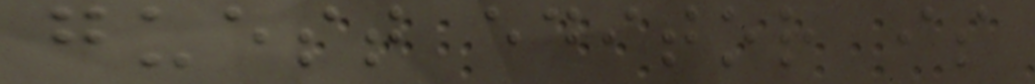guest editor is
